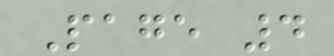Page 4
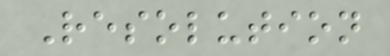Resolution
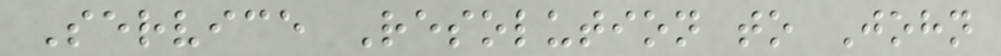Service Resolution to John
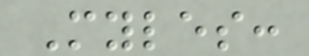Myles:
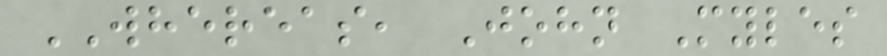WHEREAS, John Myles
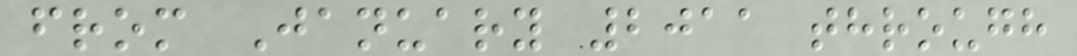from January 2011 through
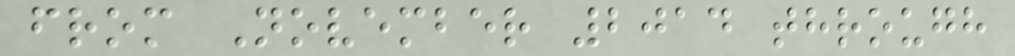from November 2014 through
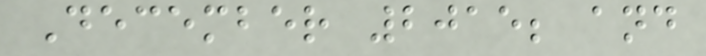December 2015; and
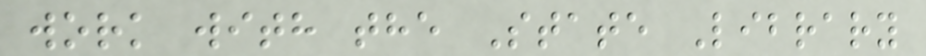work with the State Library
